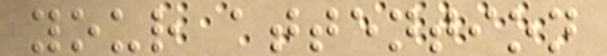your attention
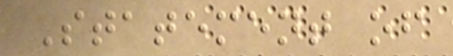Statement of
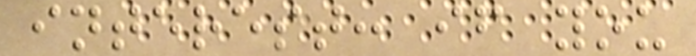interest: if you
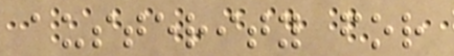austerity for
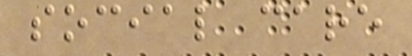social care
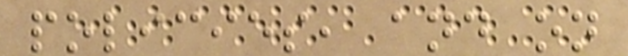policies, and on
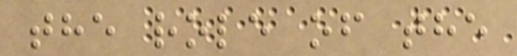the role of the
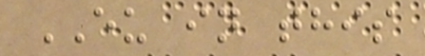EU in this
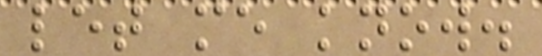let me know.
